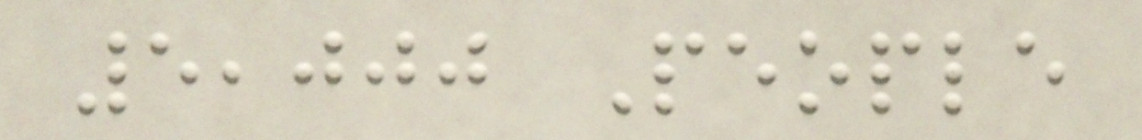5,000 People
